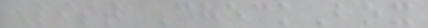List CheckBox
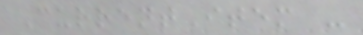CurrentItem -
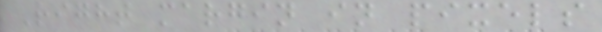Right margin in pixels
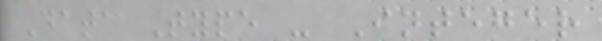Data Type - Integer
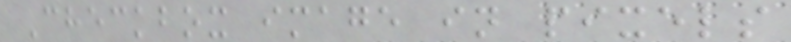Checkbox image in pixels
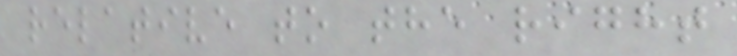relative to the right
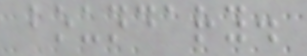boundary.
